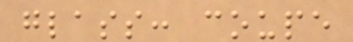glass: coupe
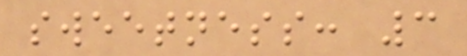sweetness: 3
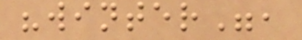"winter",
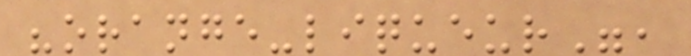"orange-liqueur",
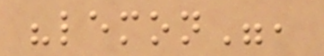"lemon",
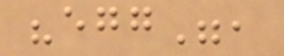"egg",
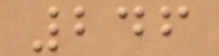246
